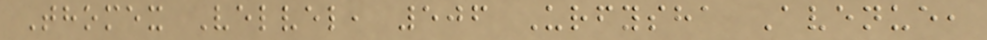Thomex Velvel, 506 Urfysha Avenue,
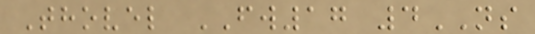Thovel FW17 4NS
